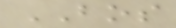BOS
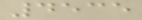4535
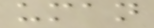uman
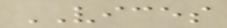VICES
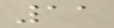11
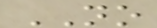NO
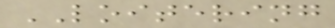LOITERING
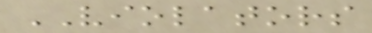VIOLATORS
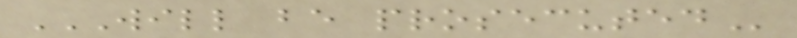WILL BE PROSECUTED
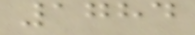1784
